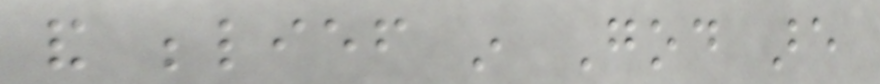and belief in God are
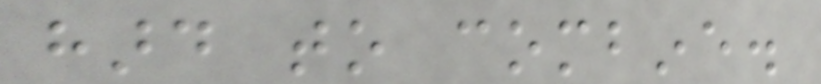hard to combine.
